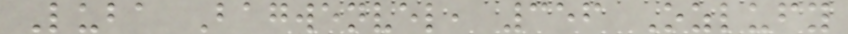Luba Bagwenvel, 356 Ozlufy
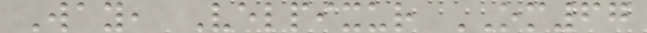Way, Velpixur OM67
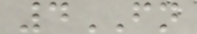4FN
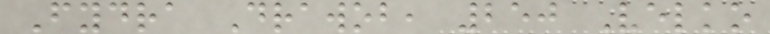Fydra Drawob, 250 Velko
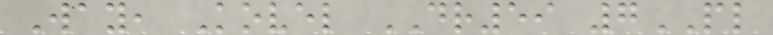Way, Kovel DR59 7PL
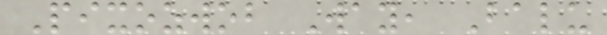Pixozwob Way, Balu
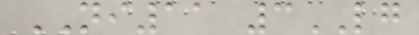NI11 3LG
